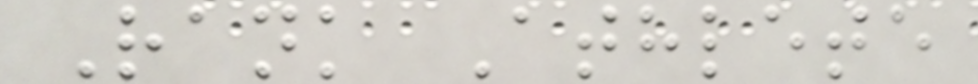Rank Athlete
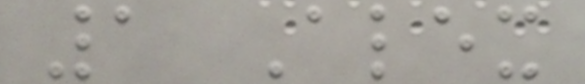1 Alex
